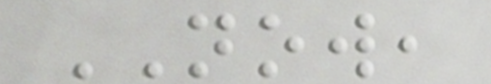NOW,
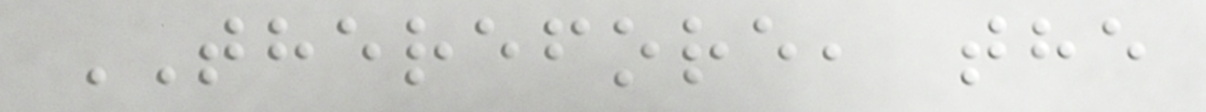THEREFORE, the
